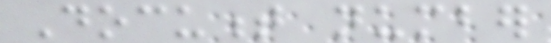Document number
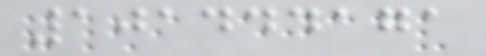101444171
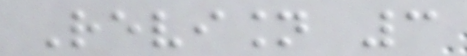Revision 3
